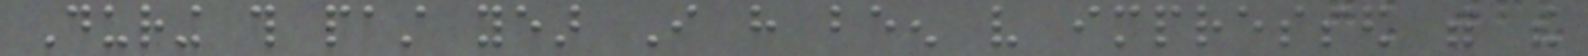During this past year I have been very impressed with the
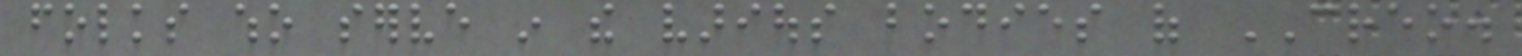folks who serve in the various bodies of CREO.
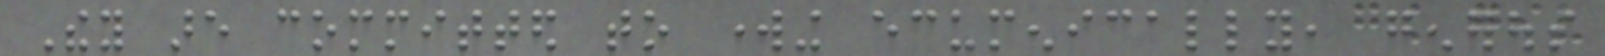They are committed to working ecumenically, generous
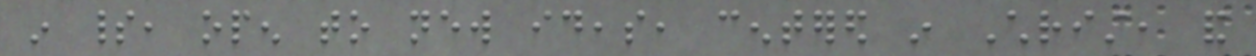in spirit, open to new ideas, centered in Christ, and
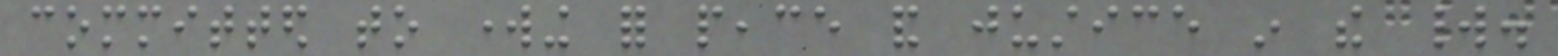committed to working for peace and justice in the world.
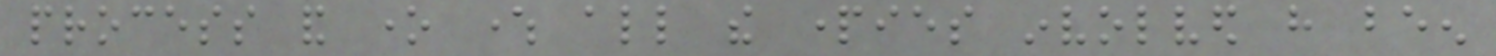process and one where all the parties involved have been
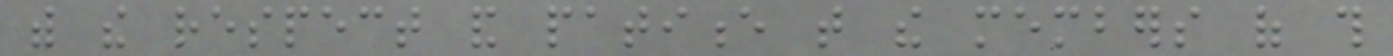with the respect and patience that the members of this
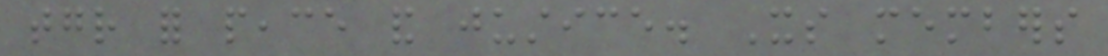together for peace and justice. Its members
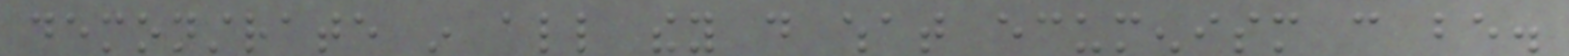demonstrate in all they do what ecumenism can be.
